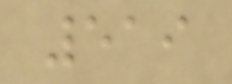519
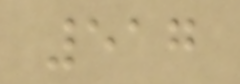517
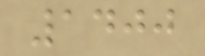1400
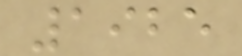1925
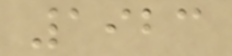1923
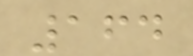164
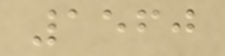1560
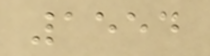1554
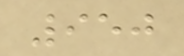950
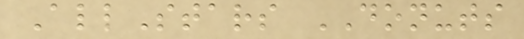AllStars DONUTS
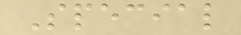Special
